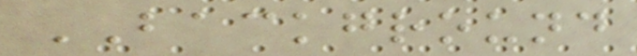BACKGROUND
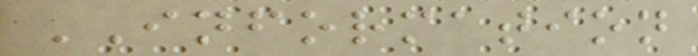INFORMATION
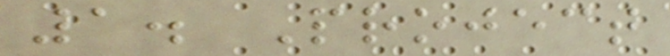1. Project
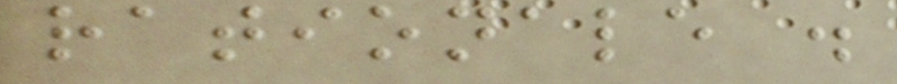rationale .
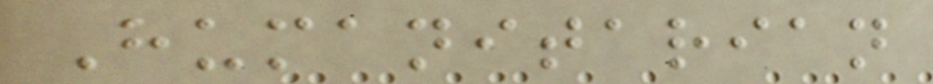Humanitarian
